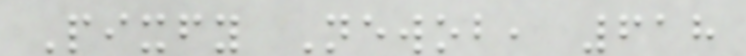Pixfy Newob, 618
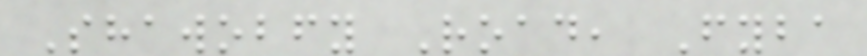Shawobfy Road, Fyba
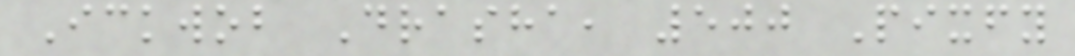Ickwob Drasha, 500 Pixfy
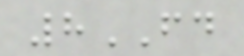8FD
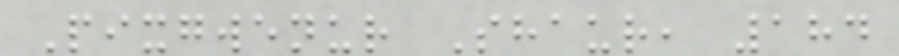Pixgwenur Shaur, 184
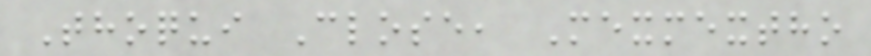Thoqui Close, Mexmextho
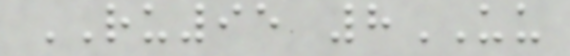RU95 8UU
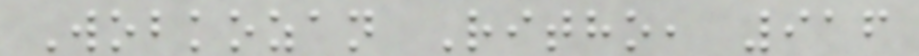Wobkozan Ritho, 916
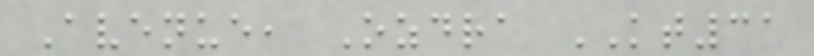Avenue, Ozdra KT31
